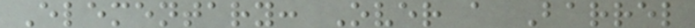Elementary: Over a Barrel
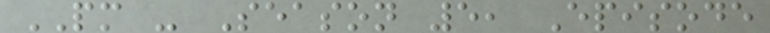PM - Season 5, Episode
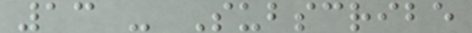13 - Subscribe
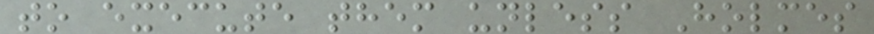to execute them unless Holmes
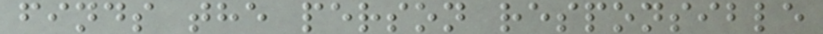finds the person responsible
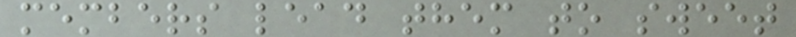members lead them to sweet
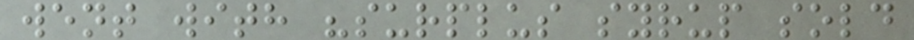went with "surplus syrup sold
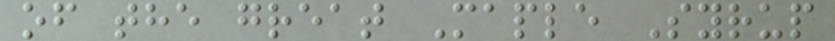of the great Maple Syrup
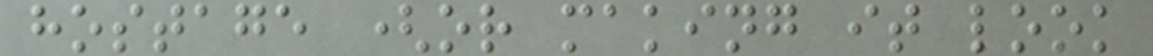hostage (or making it look
